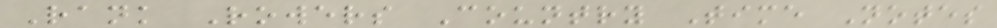Rank Rowers Country Time Notes
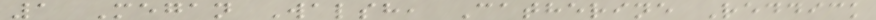1 Megan Walsh, Catherine Reddick
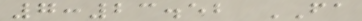7:23.52 FA
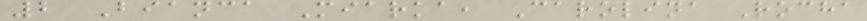2 Bianca Miarka, Carolina Rocha
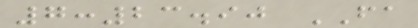7:23.90 FA
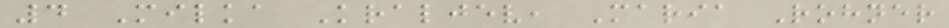4 Milka Kraljev, Maria Rohner
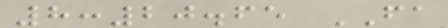8:20.65 FA
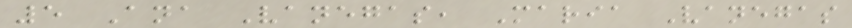5 Ana Vanegas, Maria Vanegas
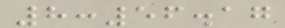8:56.17
